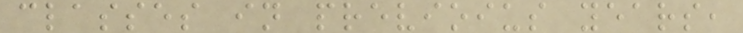classes in previoius years,
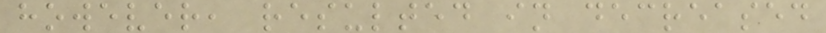however, resulted in decreased
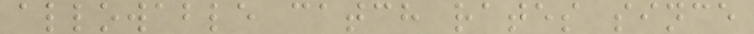allowable catch rates since
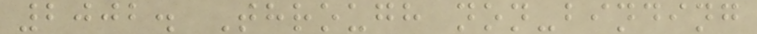2002. Through non-binding
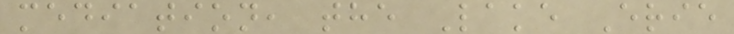mediation, the Lake Erie
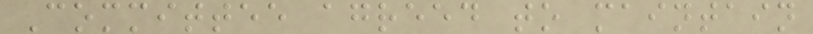Committee agreed to maintain
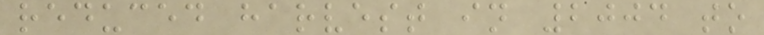reduced harvest in 2004 to
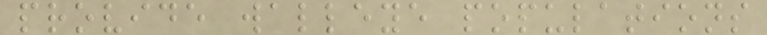provide walleye populations
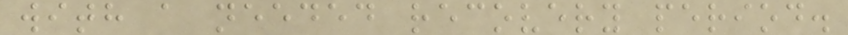with a needed recovery period.
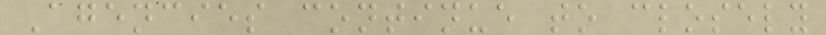Agencies continue to closely
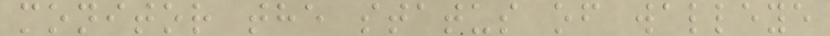monitor the status of walleye
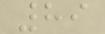89
